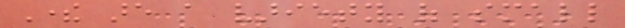There are a variety of small
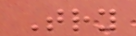Try
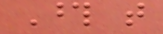Those that
